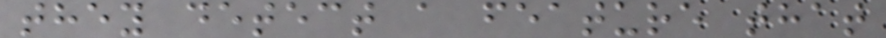they detect a feature that
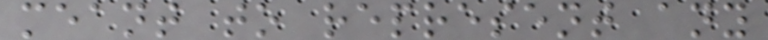meant to represent any
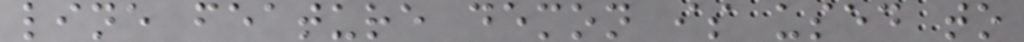line feature demon is used to
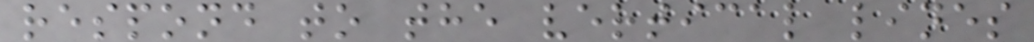respond to the vertical lines
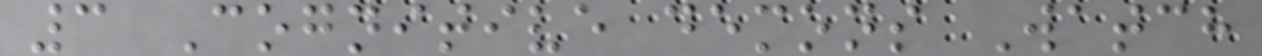3 Cognitive demons Watch
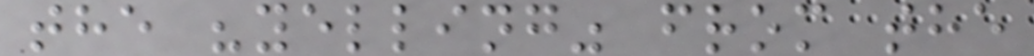the "yelling" from the
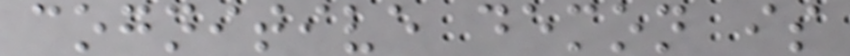cognitive demon is
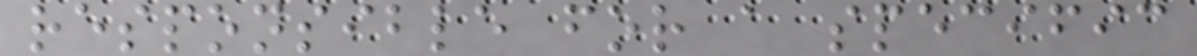responsible for a specific
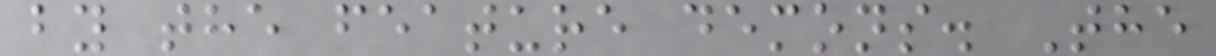by the feature demons. The
